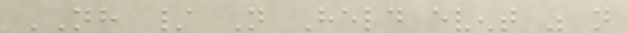NH / Not Held event was not
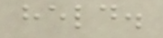held.
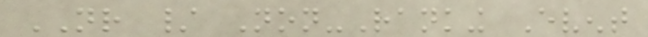NR / Non-Ranking Event
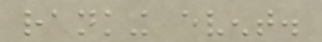ranking event.
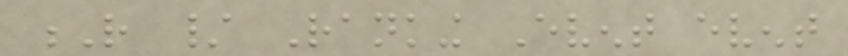R / Ranking Event event
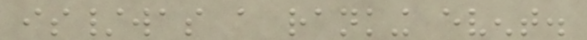is/was a ranking event.
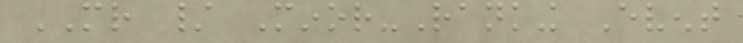MR / Minor-Ranking Event
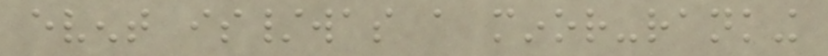event is/was a minor-ranking
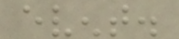event.
